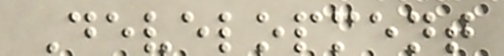Development
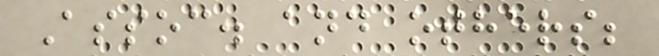Assoc. and others;
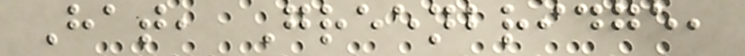Hat, Greenbridge,
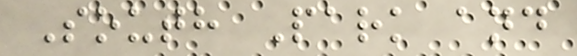South Park and
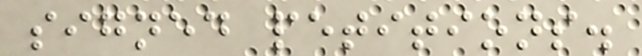signed petitions.
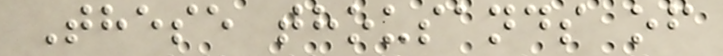These thousands of
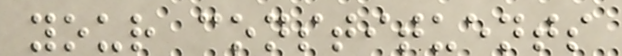your constituents
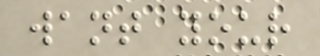want your
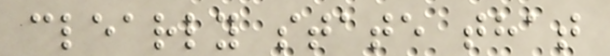clearly state that
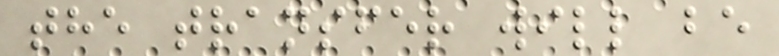the transfer will be
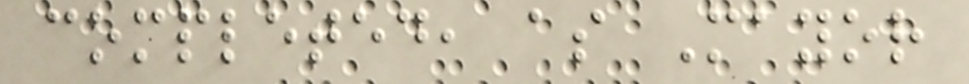completed, as Mayor
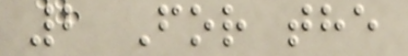2 For the
